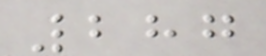287
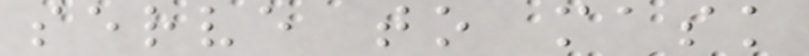serve to mask
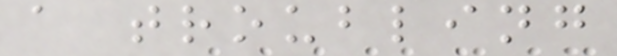a troubling
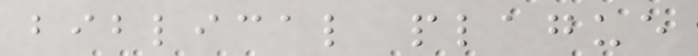biblical plague
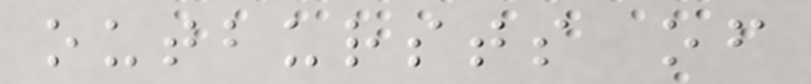outbursts of
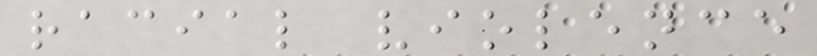racial violence
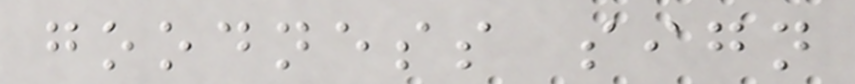goodness sign
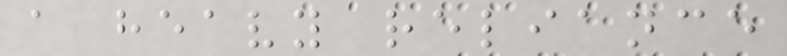a heavy reliance
